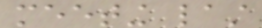meeting last
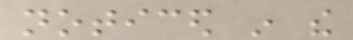noticed in the
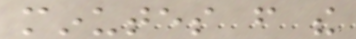minutes from the
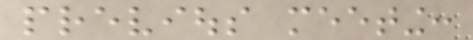previous meeting:
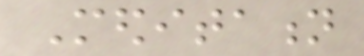Meditation
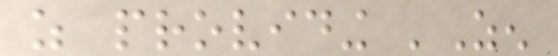as providing 'Zen
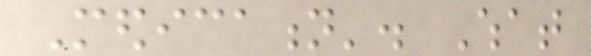Medication'. What
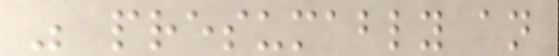was presumably an
